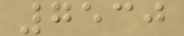7530
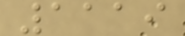1119
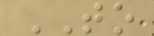TO
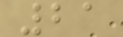21
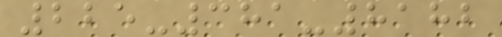225-381-8182
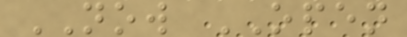NOW OPEN
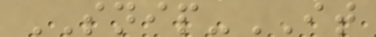SNIP-IT
